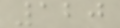120
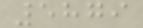5879
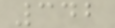342
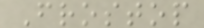Frostop
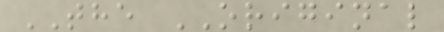THE ORIGINAL
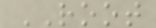ROOT
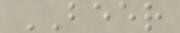BEER
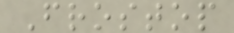Frostop
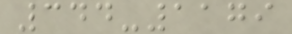344-1179
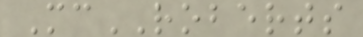McROBERTS
